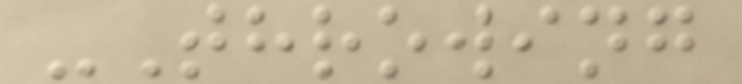-Throwing
